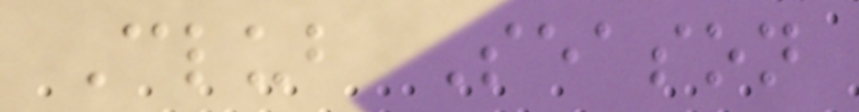Club Season
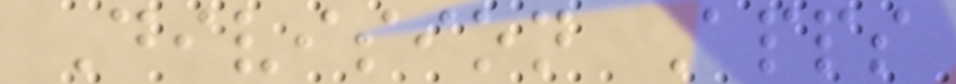Division Apps
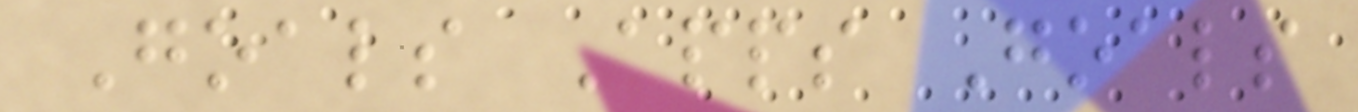Goals Apps Goals
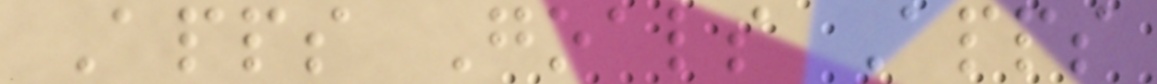Apps Goals Apps
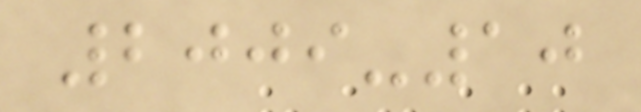2009-10
